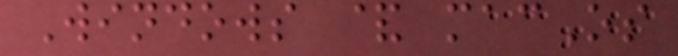Windows & macOs
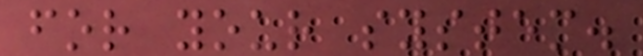for your system.
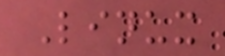Linux
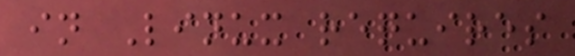in Linux requires
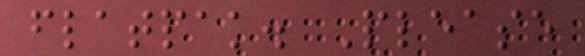flatpak. Please
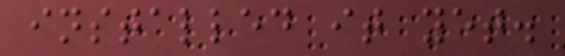installed it yet.
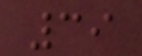39
